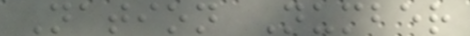Nation Number
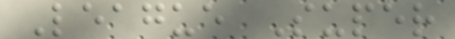League Super
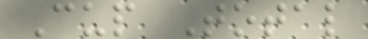Cup Total
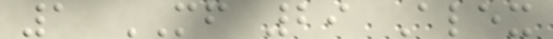1 MF 29 Alex
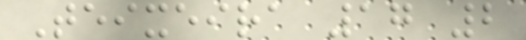Teixeira 17 2
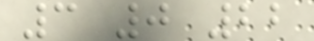3 0 22
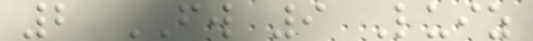2 FW 9 Luiz
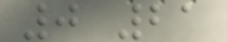0 21
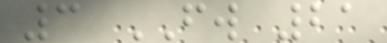3 FW 21
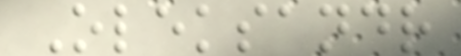Oleksandr
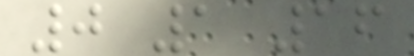0 1 16
